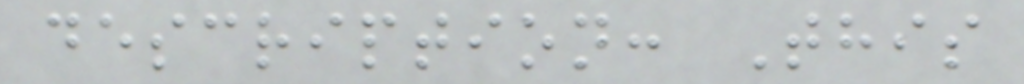description: This
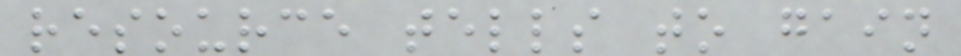resource tells to gain
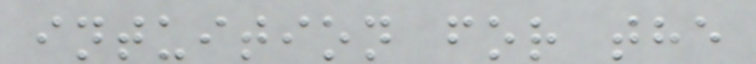intuition for the
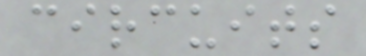circuits
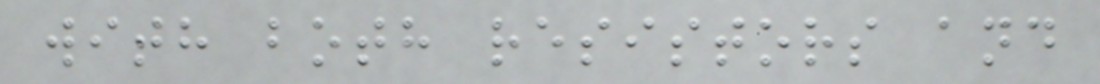with both resistors and
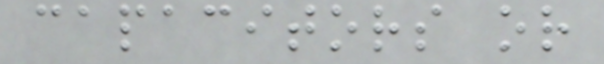capacitors or
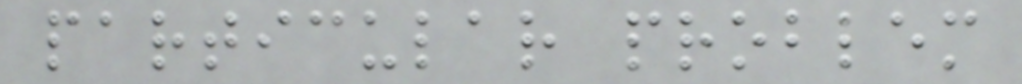particular problem
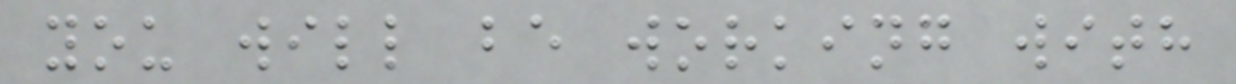you will be working with
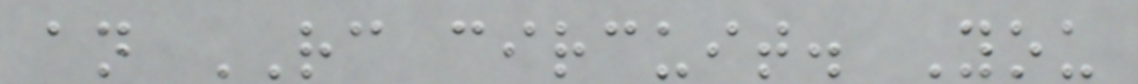an RC circuit. You
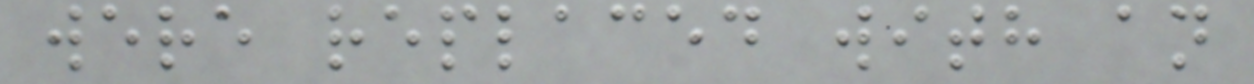were replaced with an
